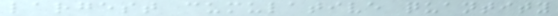largest cumulative quantity
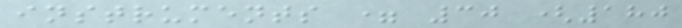instruments = 30 (180
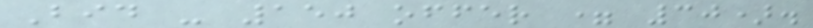Bid - 150 offer = 30).
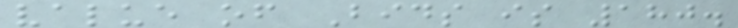value of Bids is 180.
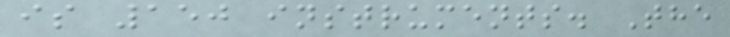is 150 instruments. The
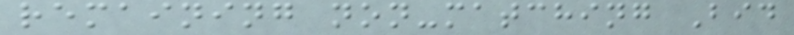remaining non-matching Bid
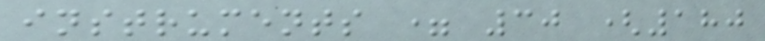instruments = 30 (180
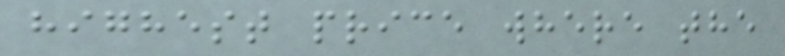highest price where the
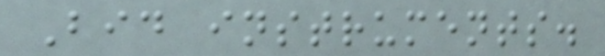Bid instruments.
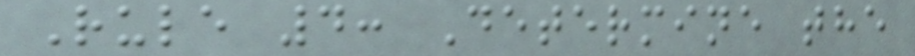Rule 4: Determine the
